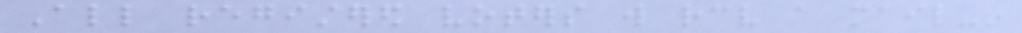All registered voters will receive a mail-in
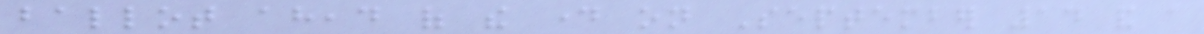ballot ahead of the day on September 14 and a
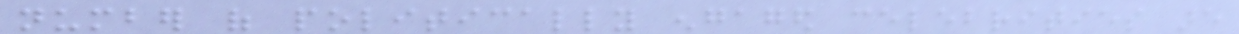number of politically engaged celebrities are
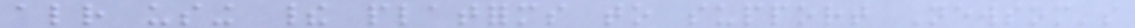already using their platforms to support Newsom's
